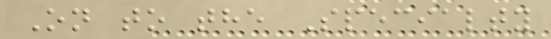On to the Specialty
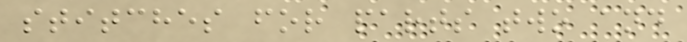stitches for parts two and
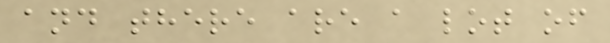and there are a lot of
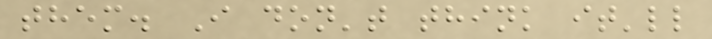them. I don't think it'll
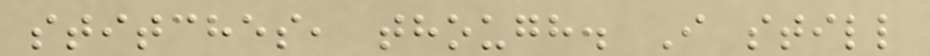stitches, though. I still
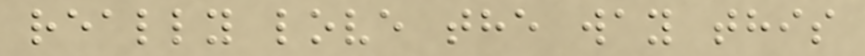really love the way this
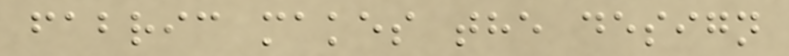fabric makes the design
